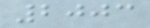2003
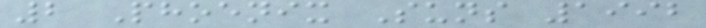2 Phoenix Suns 1992
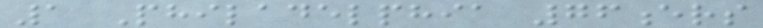1 Philadelphia 76ers
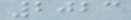2023
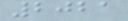2021
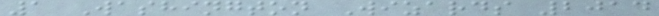1 Washington Wizards 2014
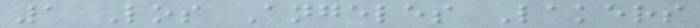1 Los Angeles Lakers
